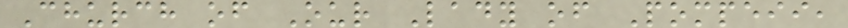Church of Our Lady of Pompeii,
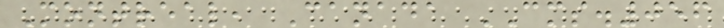Montreal, Canada CMS.056
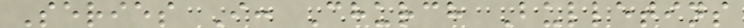Series I: Church Bulletins
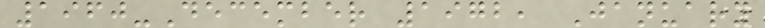1960-December 1972, January
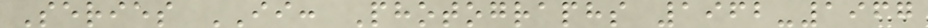Series II: Photographs 1962-1967
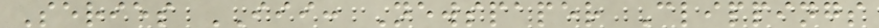Series III: Newspaper Clippings
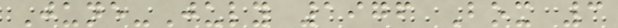June-July 1976 Box 3
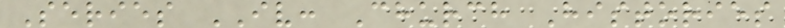Series IV: Church Histories
